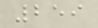259
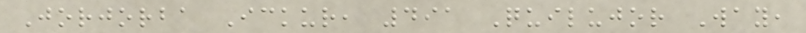Jorjorba Ickur, 491 Quilujor Way,
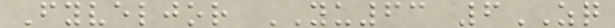Fyveljor YU63 6ZQ
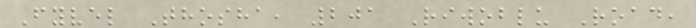Fyvel Thosha, 201 Riwoblu Road,
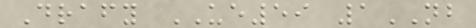Drafy UE59 1NB
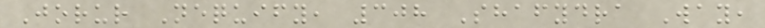Jorur Nequify, 308 Shafydra Way,
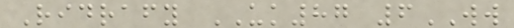Ridrafy UK87 6WW
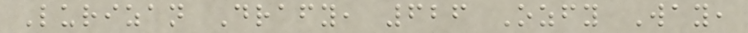Lurizan Drafy, 626 Ozfy Way,
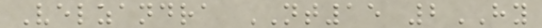Velzandra NT15 2HY
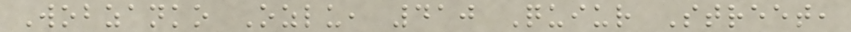Wobzanko Ozlu, 410 Quiur Street,
